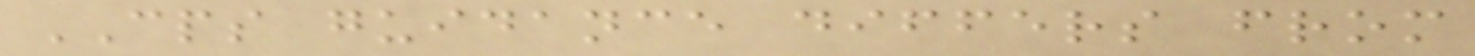CPS guidance differs from
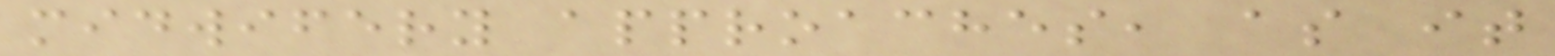midwifery approaches, as it
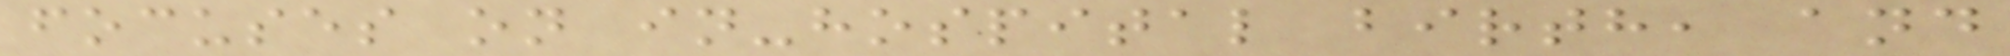focuses on in-hospital birth, and
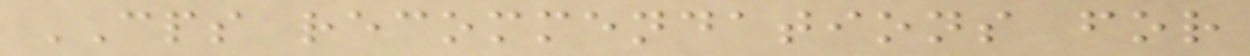CPS recommendations for
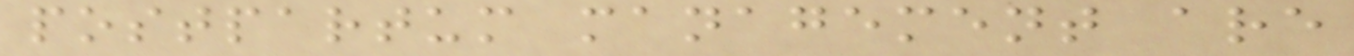postpartum management are
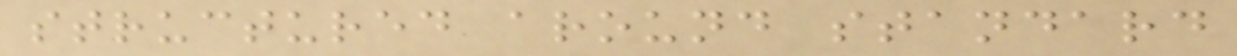structured around standard
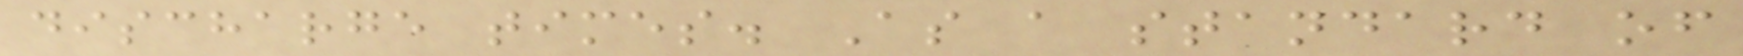discharge times. As a standard of
